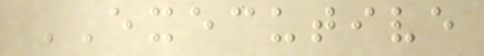EXECUTIVE
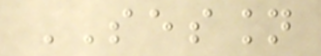SESSION
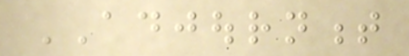ADJOURNMENT
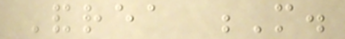Andrea M.
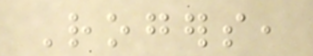Rogers,
